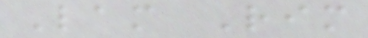Lam Rim
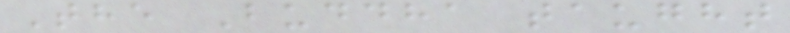The Buddha taught
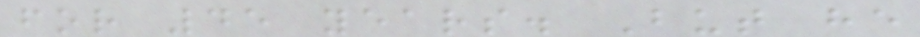for 45 years. But he
